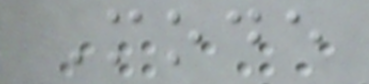Mode
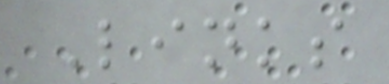Links
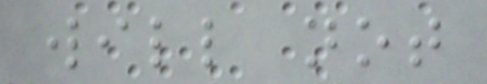will not
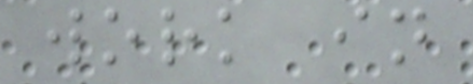work in
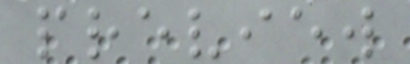preview
